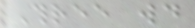Three would
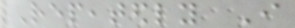Repeatedly I
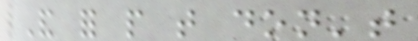And for people that don't
